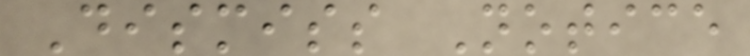Dismiss Notice
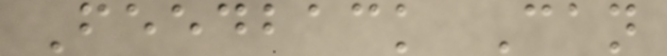Feedback Can
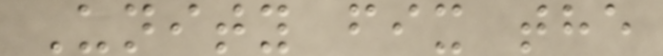Unity fix the
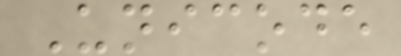Unicode
